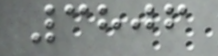3806
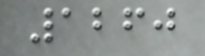1260
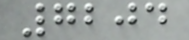7204
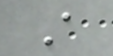A
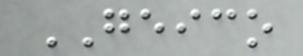GEICO
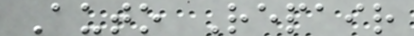Auto Repair
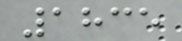1835
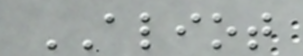ALIOT
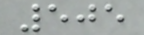505
